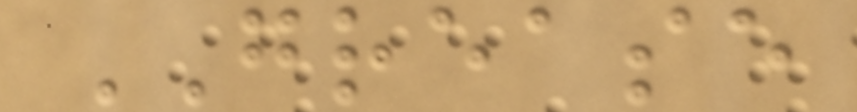GREASE
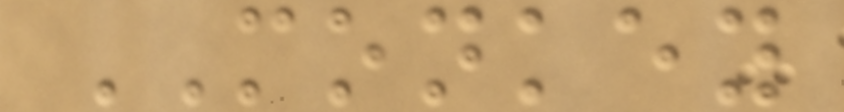MONKEY
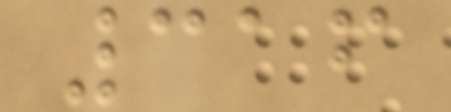316
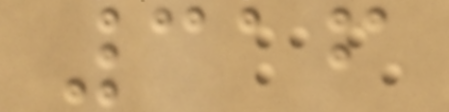316
